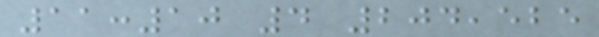11:10 4 204,525
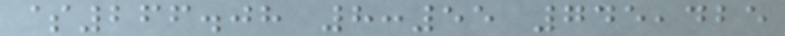$266.08 8:55 745,425
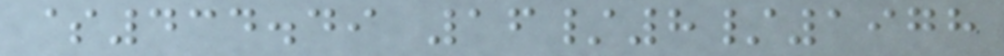$434.49 16/8/1978
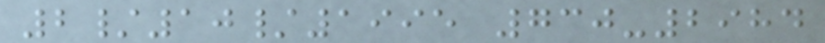2/10/1995 730-2984
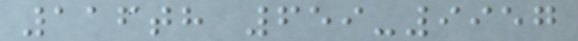116th 659-9957
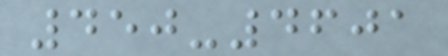450-4601
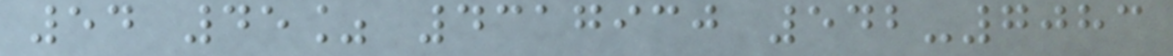54 45% 4317930 542-7083
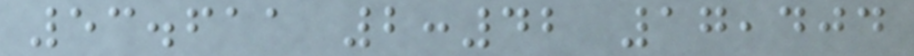53.611 2:42 17,404
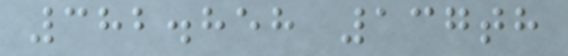382.858 137th
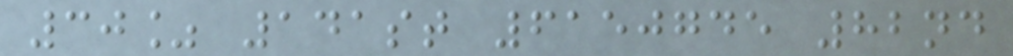30% 141st 6150745 82nd
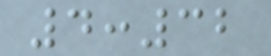4:32
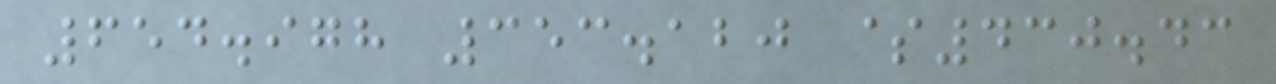654.978 353.120 $430.43
